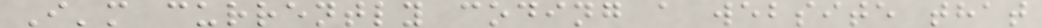I'm currently coding a website that
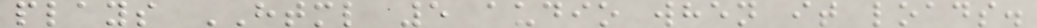plays HTML 5 audio when it loads.
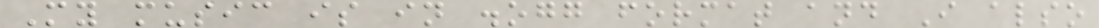My music is in .ogg format and I also
